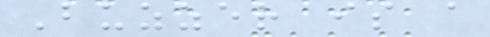Buzzer is a
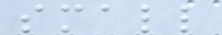small
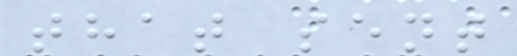that sent
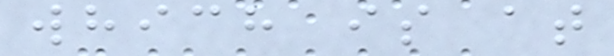which is at
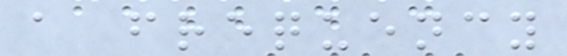a frequency
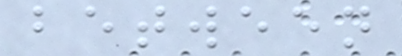between
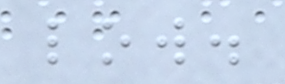low.
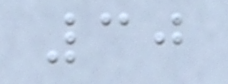30
